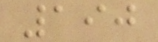190
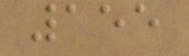155
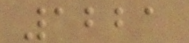1221
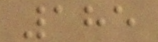185
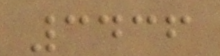3436
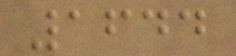1644
